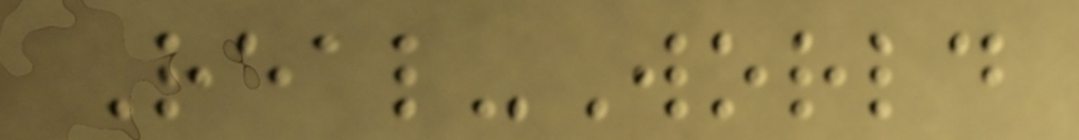Real-World
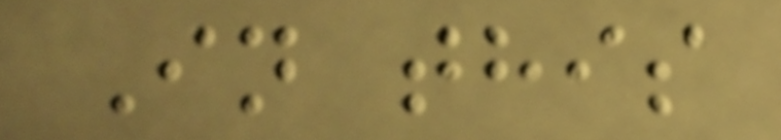In this
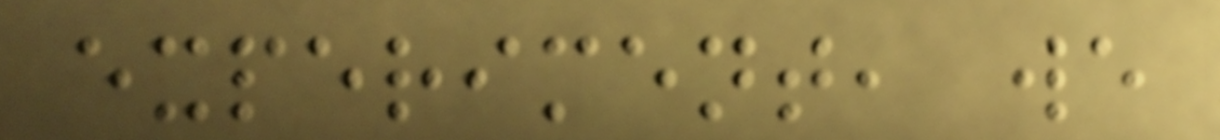experiment, we
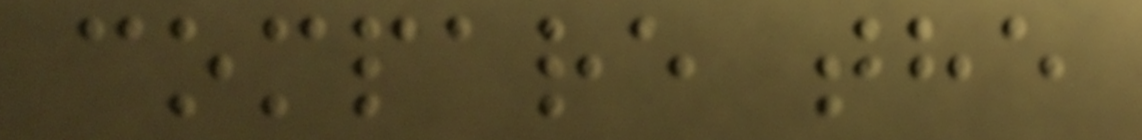compare the
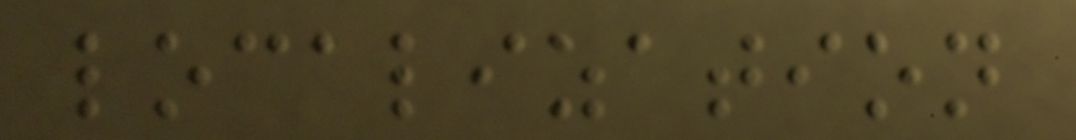localization
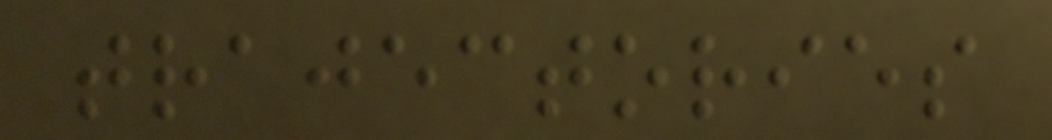trajectories
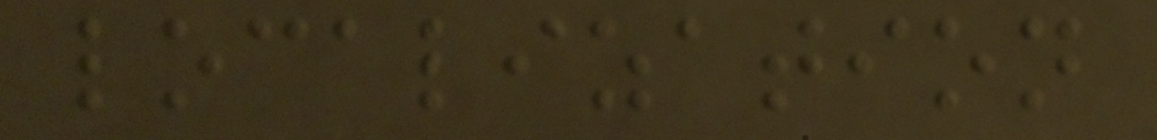localization
